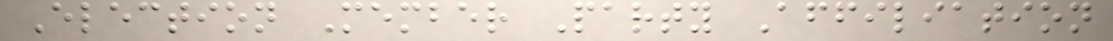Election Member Party Affiliation
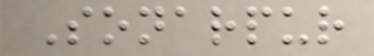Sonarpur
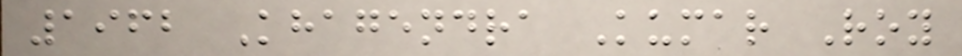1962 Khagendra Kumar Roy
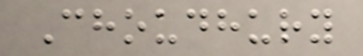Choudhury
